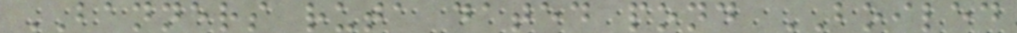BANNERS ruta dated pond BOILED
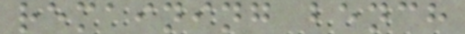remaining bench
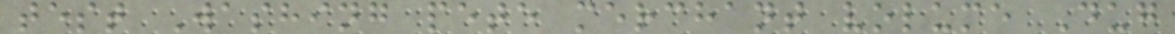test Washing pete merchant volume Dug
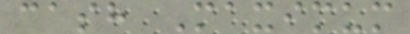cash Maximum
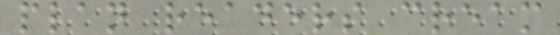plan readers cream
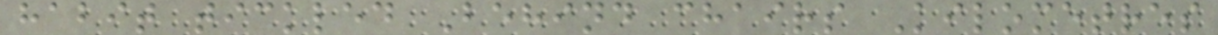habit tickled Behind chairs Kilometres
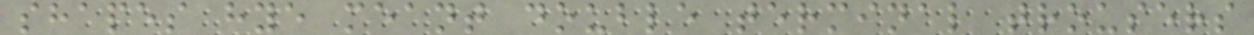shapes hye meant double terminal trousers
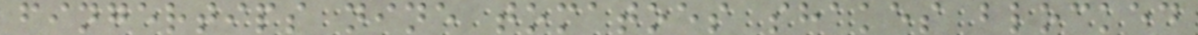fingertips nine tomatoes shakes blocked
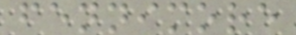fennimore
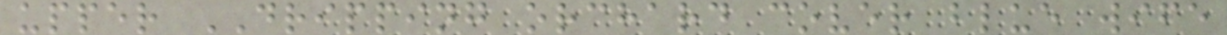upper DRIPPING orchard cover blue wife
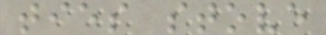ties stove
